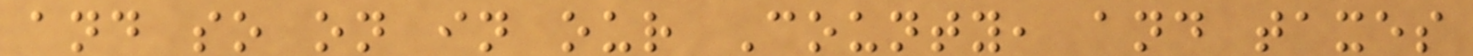and so on in our County, and taxes
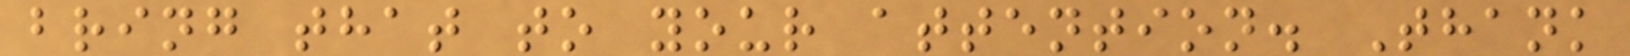bring that to your attention. Thank
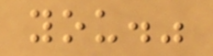you."
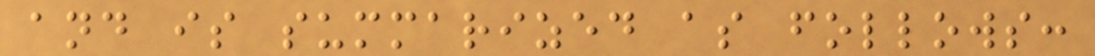and is summarized as follows:
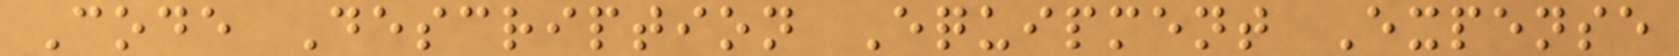Code Description Equipment Expense
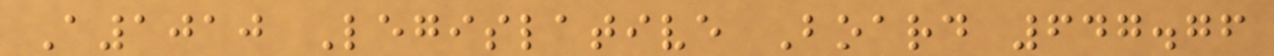A1010 Legislative Board 647.76
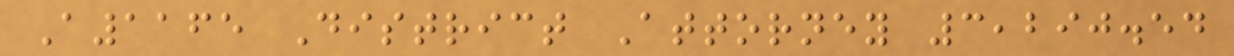A1165 District Attorney 3,290.54
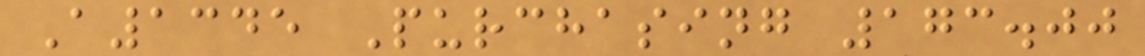A1345 Purchasing 173.00
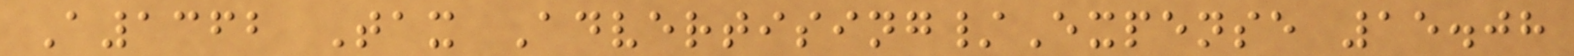A1362 Tax Advertising/Expense 15.08
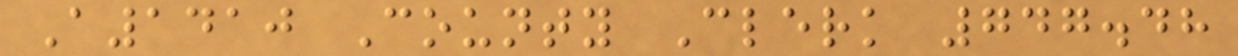A1410 County Clerk 747.48
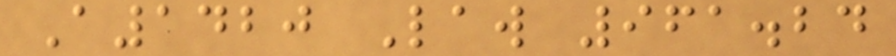A1420 Law 961.24
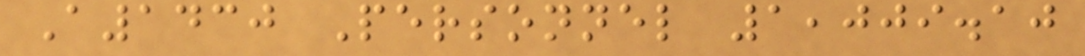A1430 Personnel 1,009.10
